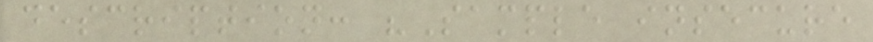description: "Sample insecure
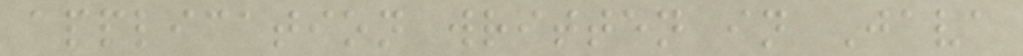application written in Java
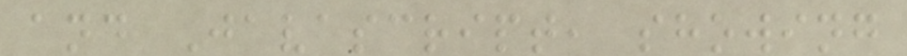and Javascript, showing
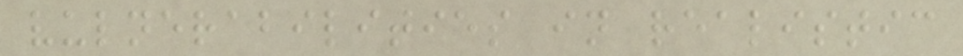vulnerabilities in realistic
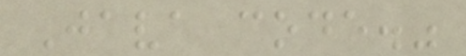Java code."
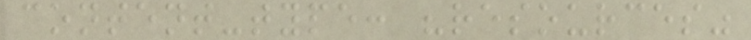content-type: "resources"
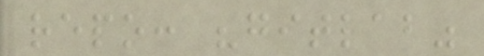repo: "gitlab"
